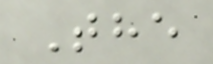The
